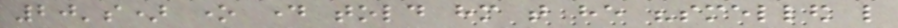20's) one day told him that he "smelled like
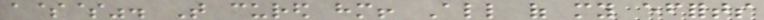a$$". That cured him! All of my efforts
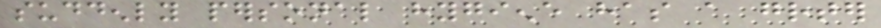suddenly personal hygiene has a greater
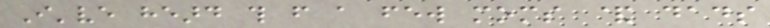I've heard this from a few moms & dads
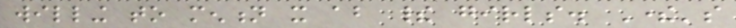willing to mention it about their girls. There's
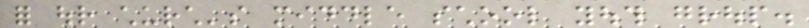for our church's middle school youth group.
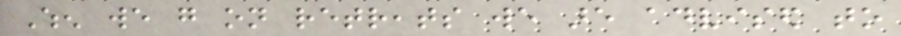When we go on retreats we are advised to
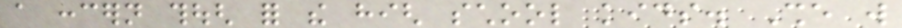a concern though for the high school kids. She will
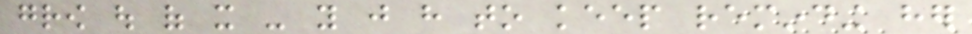grow out of it - you just have to keep reminding her
